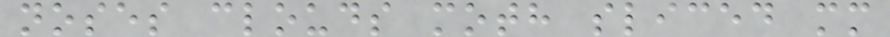noses clouds moth sliced mm
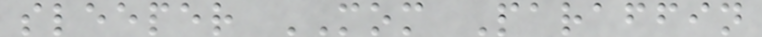sleeper MOM Paraffin
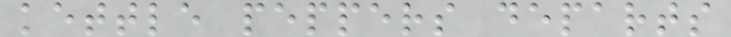kettle peppers departs
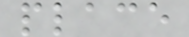place
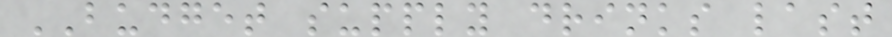BUDGET supply drinks last
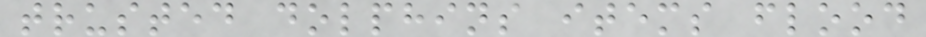trusted dolphins items flood
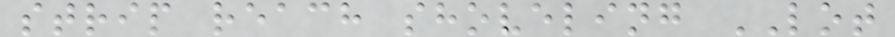strip reach shoveling LOT
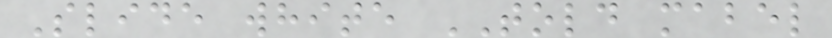Slide white TOLD mabel
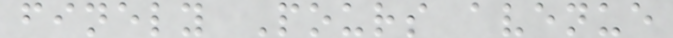finely Pours avenue
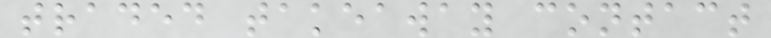traded takeaway contact
